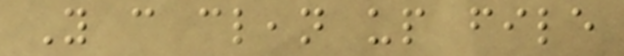You can clean up file
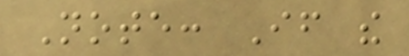Note: If the
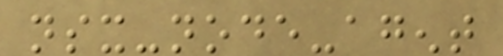nsx-node-agent
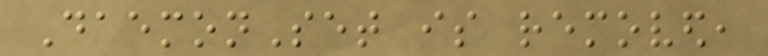DaemonSet is removed,
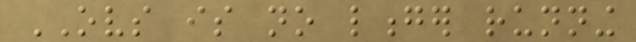OVS is no longer running
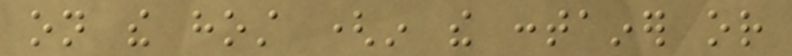on the host (in the container or
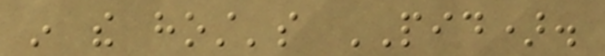in the host's PID).
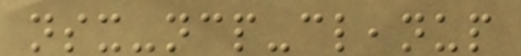nsx-ncp-cleanup
